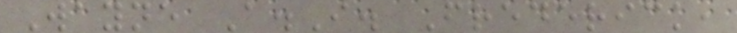Wayne A.I. Frederick,
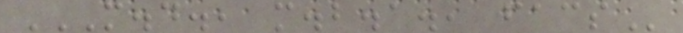M.D., M.B.A., FACS
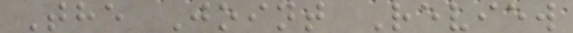The Joint Review
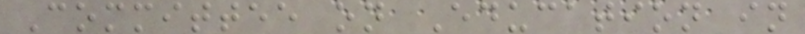Committee on Education in
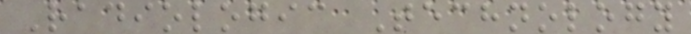Radiologic Technology
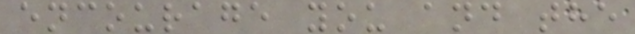encourage you and the
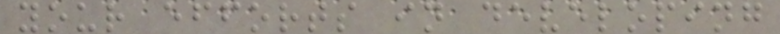your efforts in developing
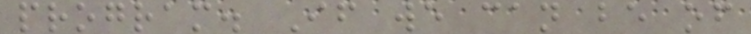program. If we can be of
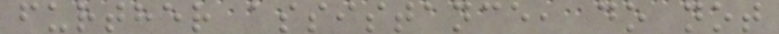further assistance, do not
